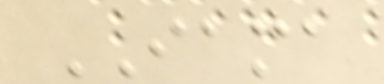IAMA
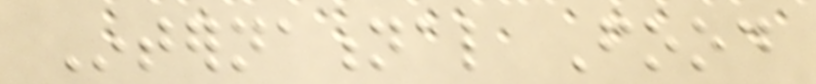International Food
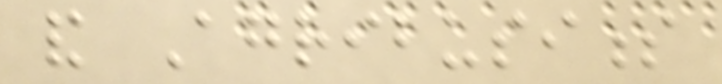and Agribusiness
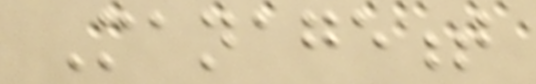Management
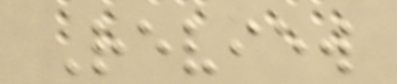Review
